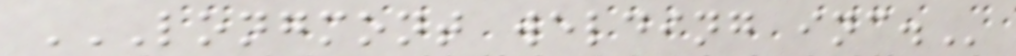LONGMONT WELDING INC.
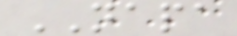NAPA
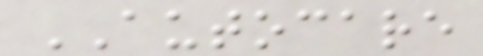AUTOCARE
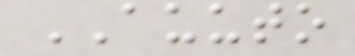AUUTO
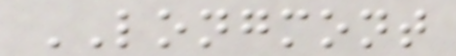LONGMONT
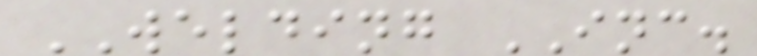WELDING INC.
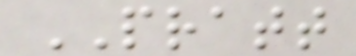PRATT
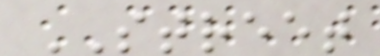STREET
